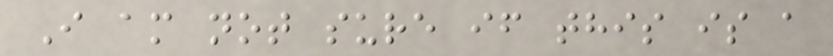I am not sure if this is a
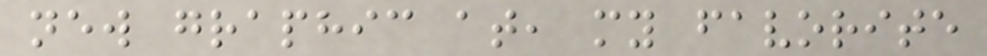new graphic at, my favorite
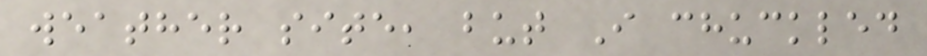weather site, but I chuckled
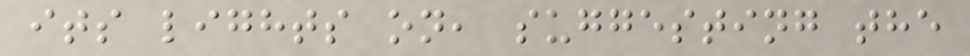its lights on, suggesting the
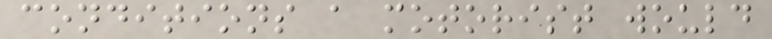conditions a motorist would
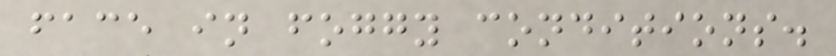face in foggy conditions.
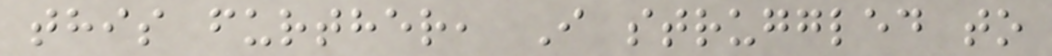this further, I struggled to
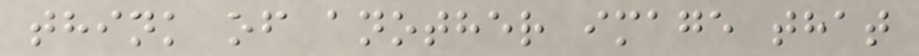think of another image that
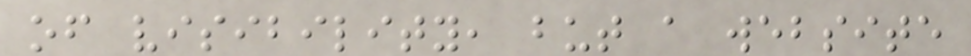of visibility, but a website
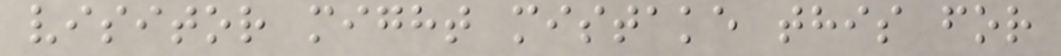visitor might mistake this for
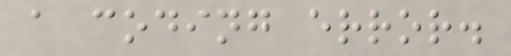a coding error.
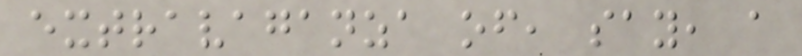extravaganza of, say, a
